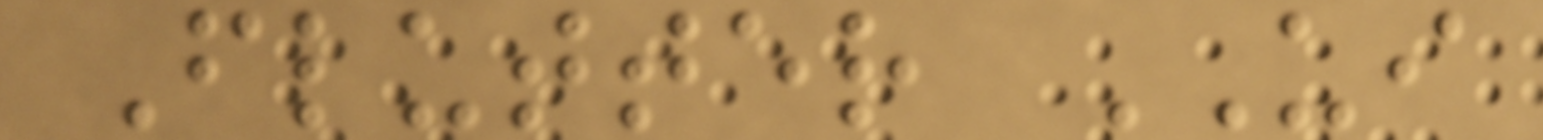Flutter UI
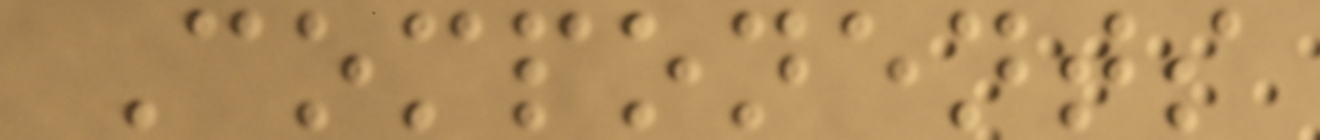Components
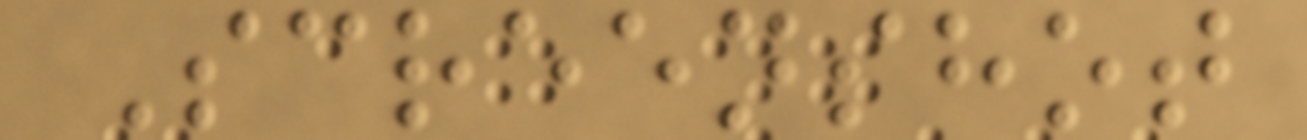Screenshot
